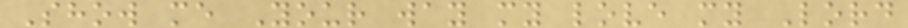Show me Your way my love my Lord
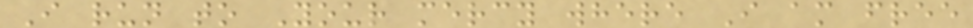I run to Your mercy where I am free
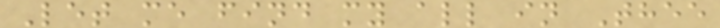Let me find my all in Thee
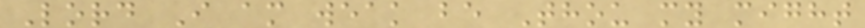Lord I am weak be Thou my might
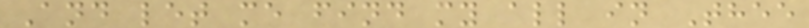And let me find my all in Thee
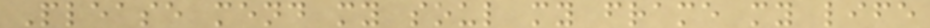Please mend my soul my frame my life
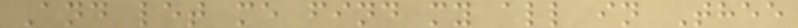And let me find my all in Thee
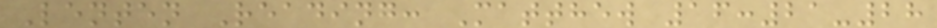Lenten Reading: Matthew 16:21-28
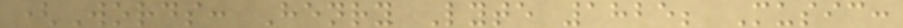(Words: Henry Lyte 1825; Music:
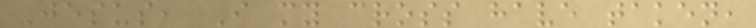Jesus, I my cross have taken,
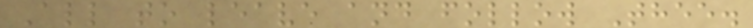All to leave and follow Thee.
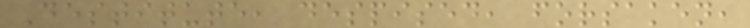Destitute, despised, forsaken,
